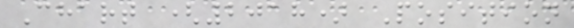Chart (2018) Position
